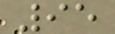95
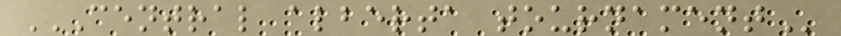CENTRAL ALBERTA TOURNAMENT
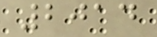2014
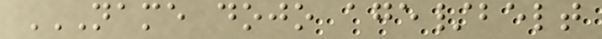NAME DOJO AGE/BELT
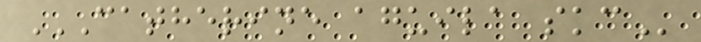CATHERINE AGUILA SKC
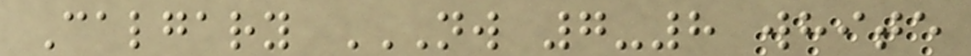Calgary NW 7-8 WHITE
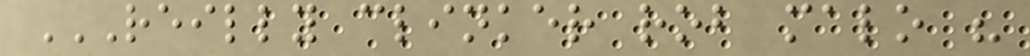REILLY CLINKER ROB MALO "
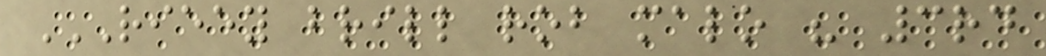RIEEY BRILL ROB MALO " 3RD
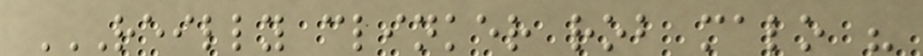REILLY CLINKER ROB MALO "
